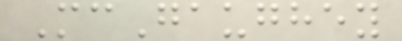McGaughey
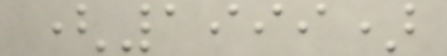(1999)
